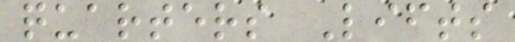quarters Lifts
